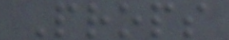Props
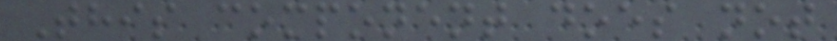This component does not
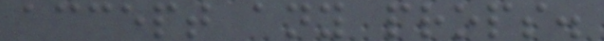accept any props.
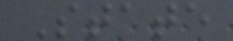State
